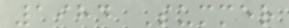1984 Summer
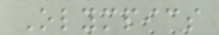Olympics
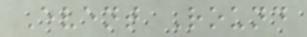Event Round
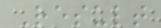Result
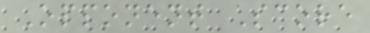Opponent Score
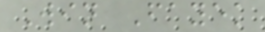Win Fayek
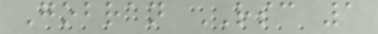Gobran RSC 1
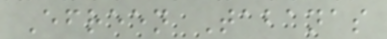Efreen Tabanas
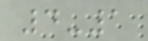4-1
